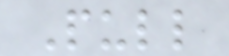Pull
